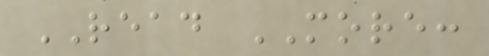READ MORE:
